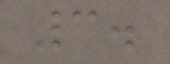3.
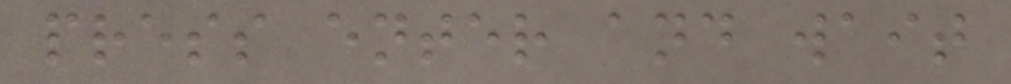press enter and wait
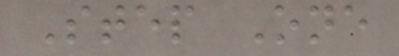Step One
